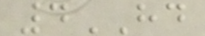4HD
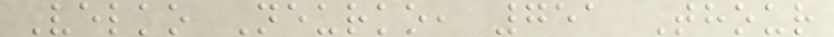Velko Neurko, 751 Thour
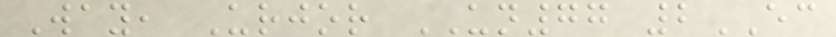Way, Urjor UN77 2EC
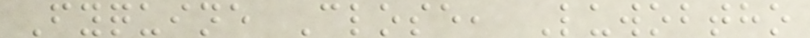Fyquine Close, Luwobtho
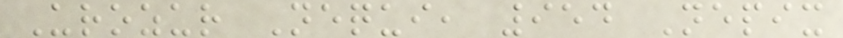Urozur Nequi, 954 Nepix
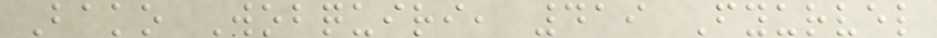Bako Wobquiri, 419 Fyurvel
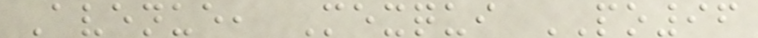Avenue, Mexqui PO96
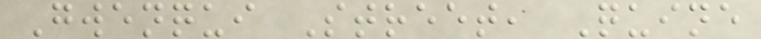Gwenqui Street, Quine
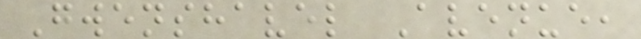Gwenshavel Avenue,
